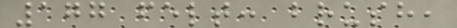177 felt: brush,
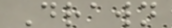Drawn
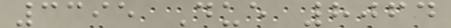3395 Due 8064
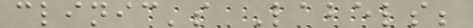clinic's Labels;
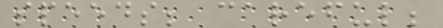speeds; careful;
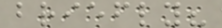briefly?
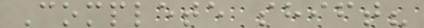Complete shift?
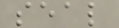seal
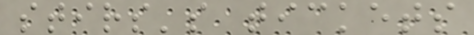stirs's tickets
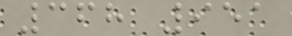368 951
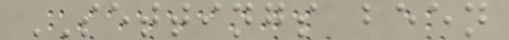SETTINGS been
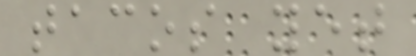tacos yet
